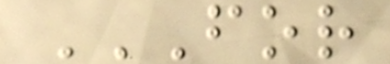FOR
